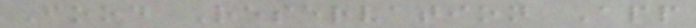Food Reservation App
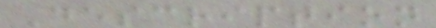Description
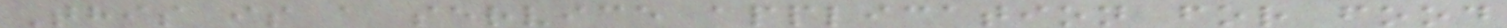This is a service application for food
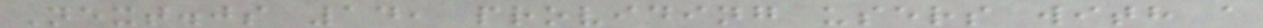Next.js 14, providing users with a
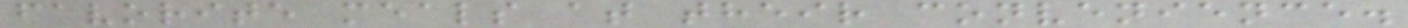favorite meals at their convenience.
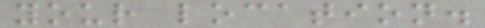your location.
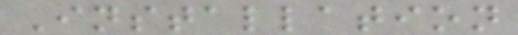Installation
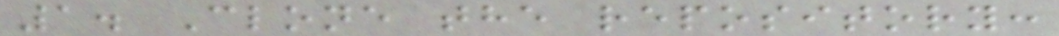1. Clone the repository:
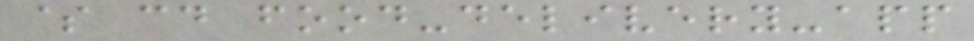$ cd food-delivery-app
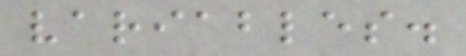variables.
